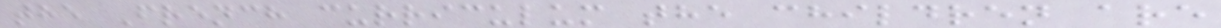the French curriculum the children are
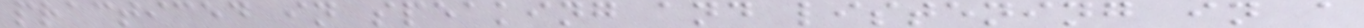practiced in speaking and listening in a
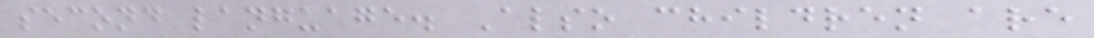second language. Also children are
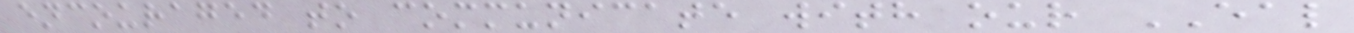encouraged to communicate with our EAL
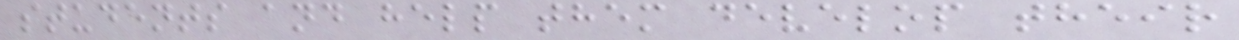students and help them develop their
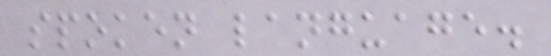spoken language.
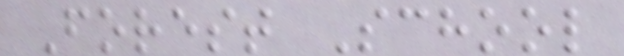Forest School
